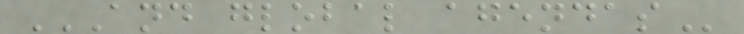AND GLOBAL AGENDAS
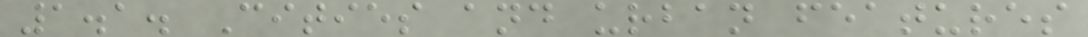1.1. Cities and urban features
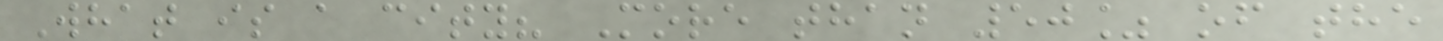What is a city? More than 50% of the
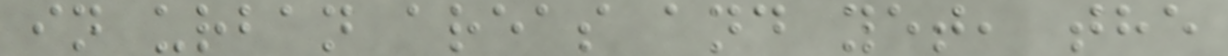in urban areas and yet, the
